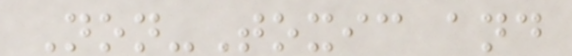Non-Toxic and
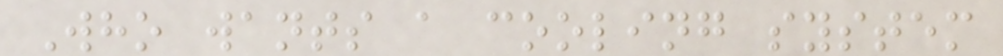Who wants a cooling system
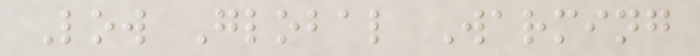Low Global Warming
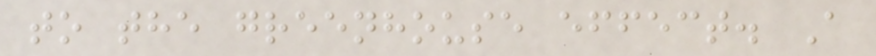to the greenhouse effect. A
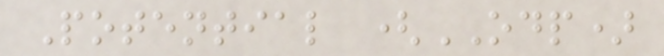Potential (ODP)
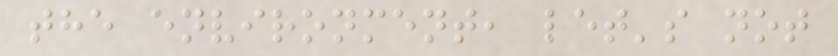the environment, let's not
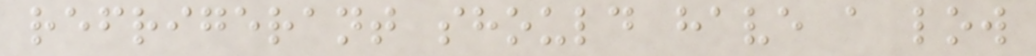refrigerant should have a low
